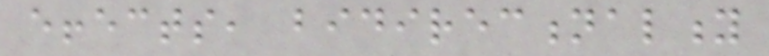effects, bidirectionality
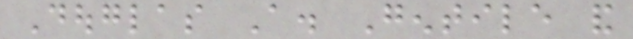Douglas A. Gentile and
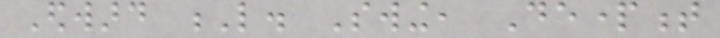Edward L. Swing, Department
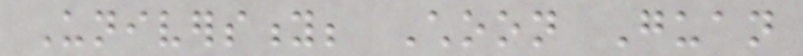University; Choon Guan
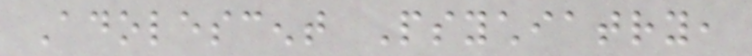Adolescent Psychiatry,
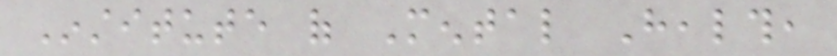Institute of Mental Health,
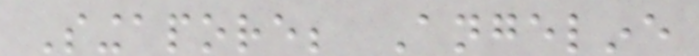Singapore; Angeline
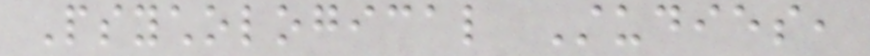Psychological Studies,
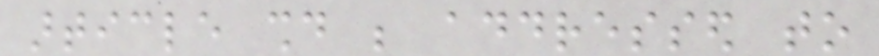article should be addressed to
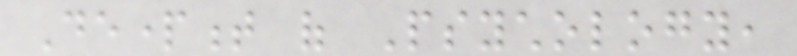Department of Psychology,
